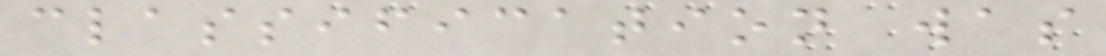classification was
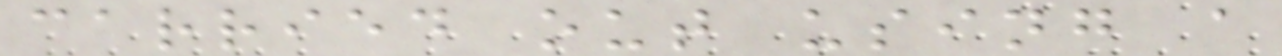carried out using a
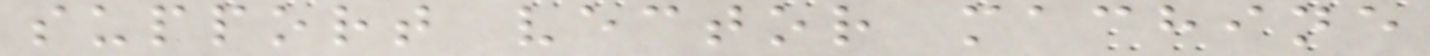support vector machine
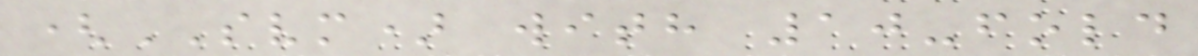(SVM) with 10-fold
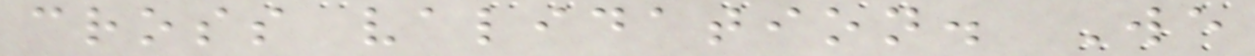cross validation. We
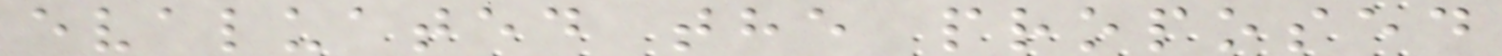evaluated the proposed
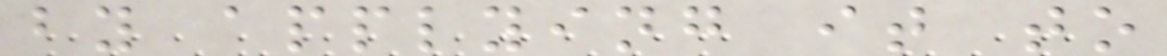by applying it to
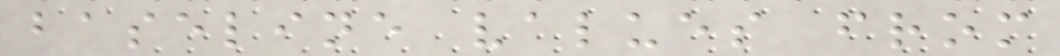baseline values from
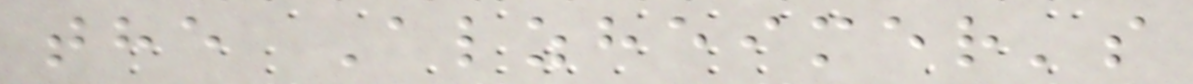the Alzheimer's
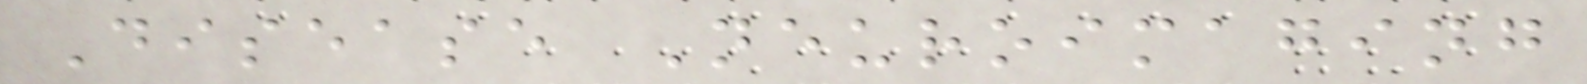Disease Neuroimaging
